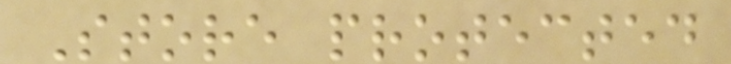Store protected
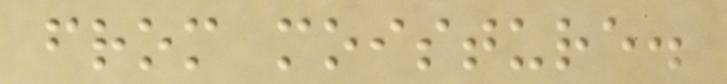from moisture.
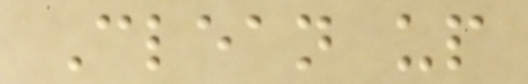Clean up
